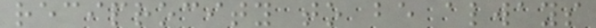reciprocity to be always
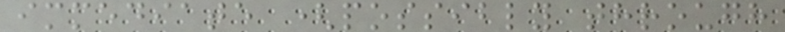immediate (possibly through
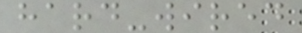hard-wired
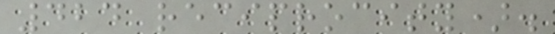424 reciprocity).
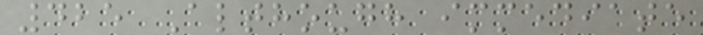425 Although immediate
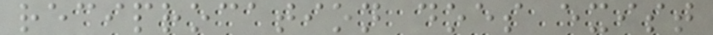reciprocation does exist
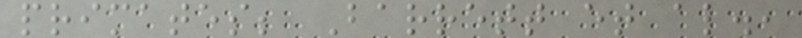primates; Barrett et al.,
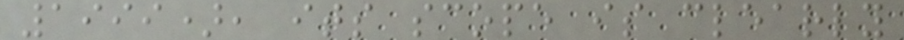1999), its scope is clearly
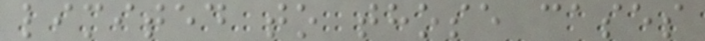limited to those cases
